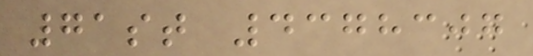71st 4378307
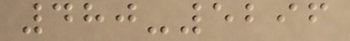480-5296
